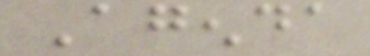Agenda
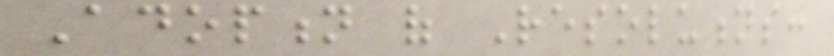Adoption of Resolutions:
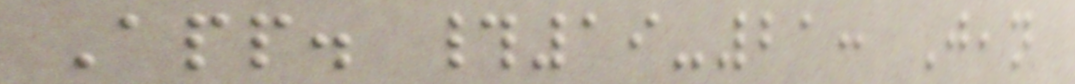App. #19-21: Jean
